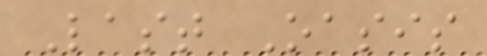Last Oasis
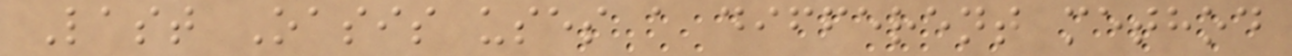Last Oasis uses a different method
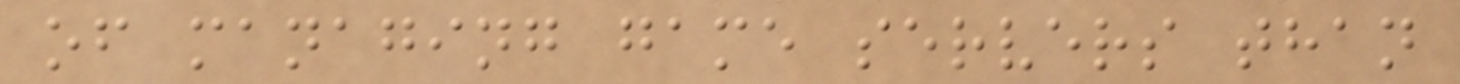of managing game servers than
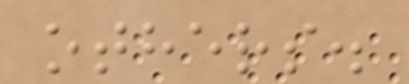others.
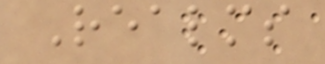Realms
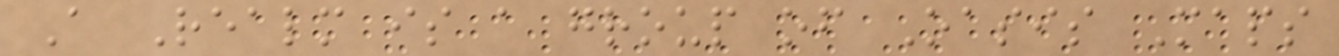A Realm is a group of Oasis Maps
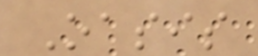Oasis
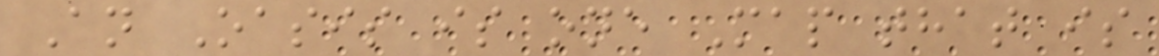An Oasis is one Map that is
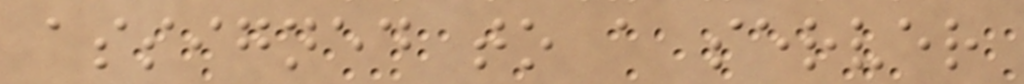assigned to a server
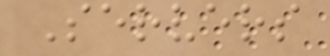Servers
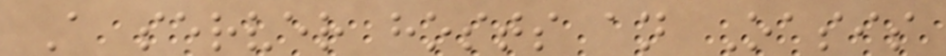A server hosts an Oasis
